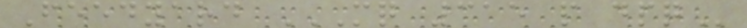Feedyard MQ 315 P DPQ
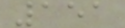151
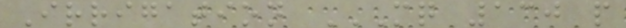Irrigation MQ 130 P
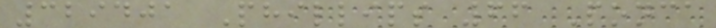329401 Phillips 66 Ponca
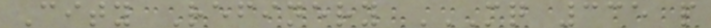City Refinery MQ 335 P
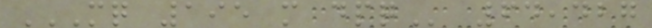MQ 195 M DPQ 64,427
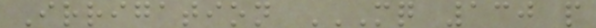Irrigation MQ 130 P
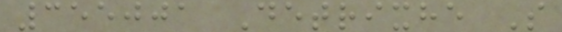355001 Detrixhe S
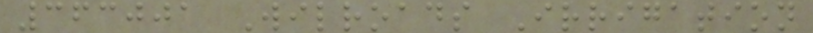363001 Wilroads Irrigation
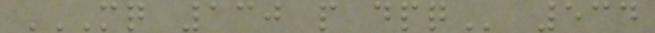MQ 130 P DPQ 534
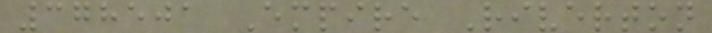378501 Empire Riverton
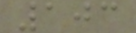103
